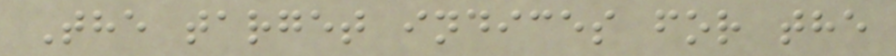The target indices for the
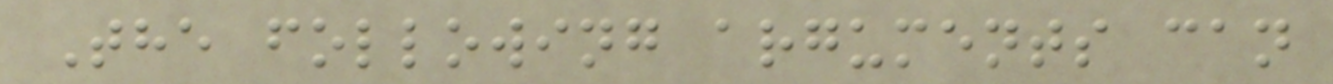The following arguments can
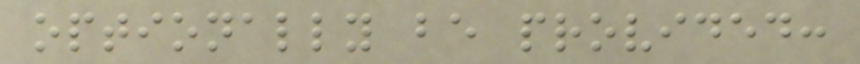optionally be provided:
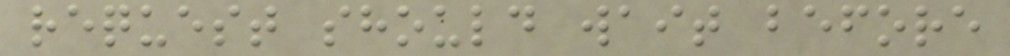request should wait before
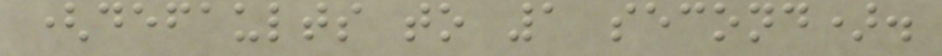(defaults to 1 second).
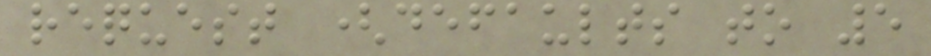request (defaults to 5
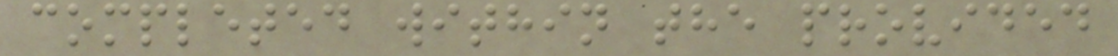completed within the provided
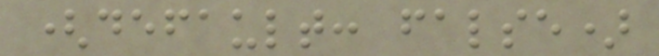(default: false)
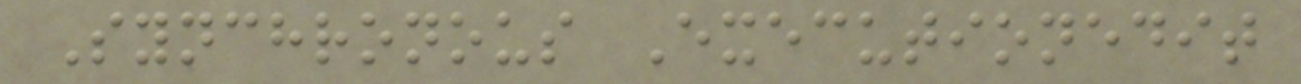Synchronous Executionedit
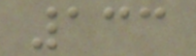133
